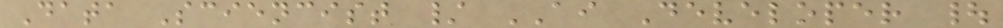Data Sciencist / AI Developer |
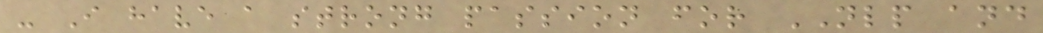- I have a strong passion for NLP and
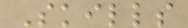Skills
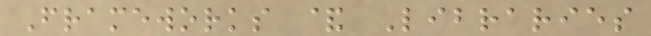Frameworks & Libraries
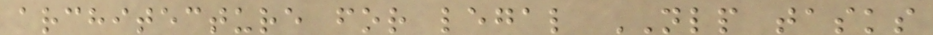architecture for legal NLP tasks
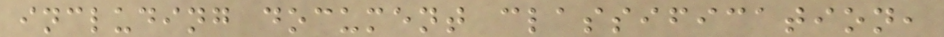including document classification,
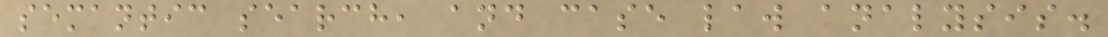semantic search, and case law analysis.
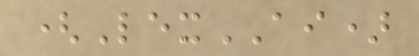(LexAI)
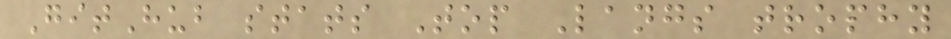GitHub stats Top Langs trophy
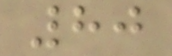80
